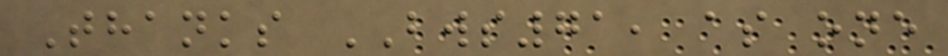Thanks BWS71, as one
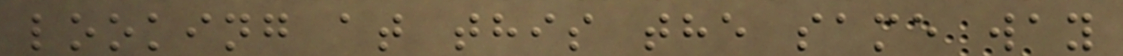looking at this the same way
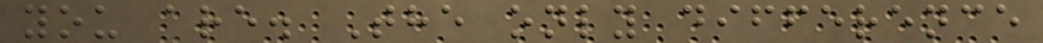you are. The only difference
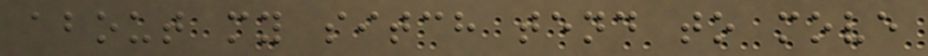about my sitch tend to move
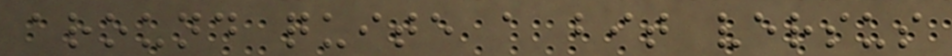around quite a bit versus
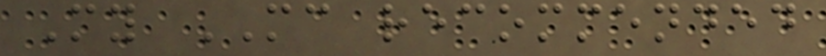My MC recommended
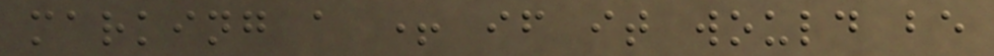marking a + if it would be
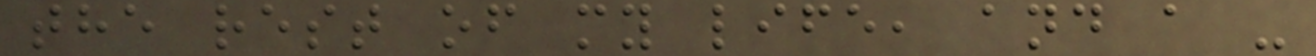the rest of my life, and a -
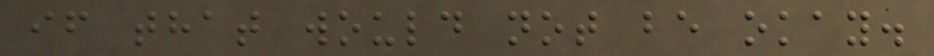if that would not be okay.
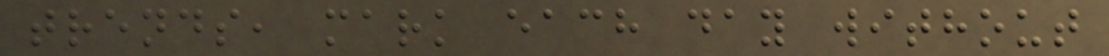trends, mark each day without
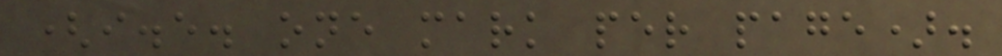(i.e. one mark per page).
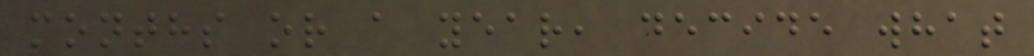months or a year, decide what
